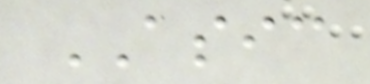ASIC
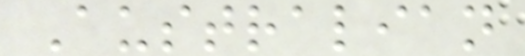Australian
